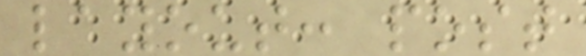layout: post
